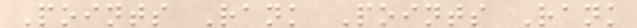Points Rank Points Rank
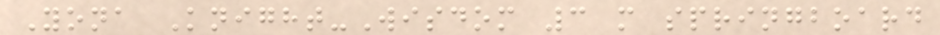Yona Knight-Wisdom 3 m springboard
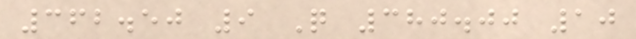362.50 9 Q 380.00 10
